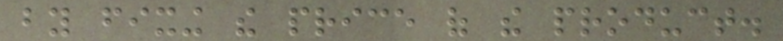by fixing the price of the product.
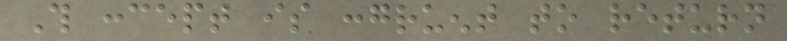This concept is congruent to return
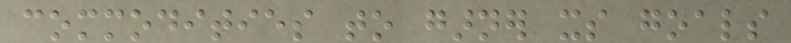commodities to garner its goals
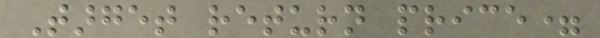Target return price=
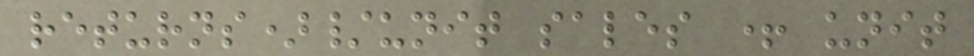returns)/unit sales + unit
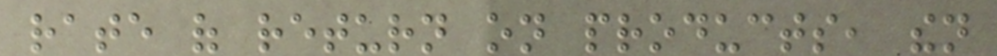rate of return on products, then
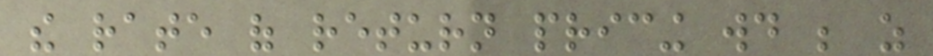the rate of return pricing would be as
